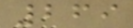269
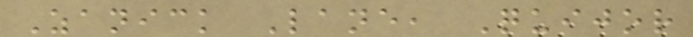Zanick Lane, Quijor
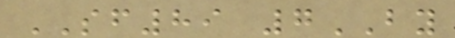SF89 7BY
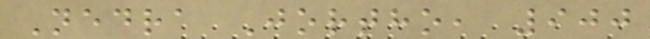Nedra Jortho, 900
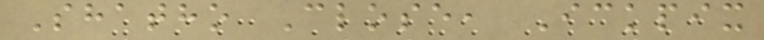Shatho Close, Ickpix
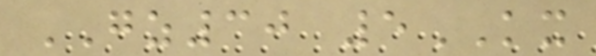GZ30 5KX
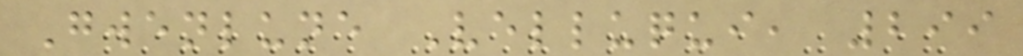Gwenlune Velluqui, 299
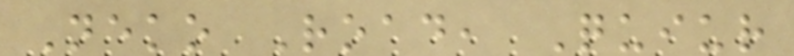Neko Road, Quiur
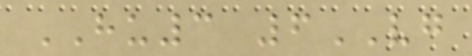HU3 6VG
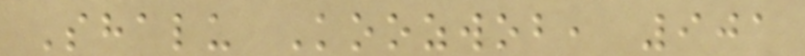Shalu Koozwob, 901
